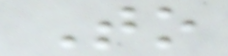To
